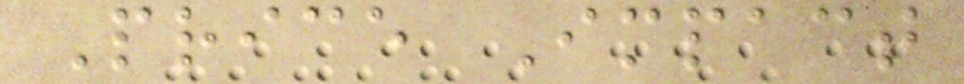Price Impact
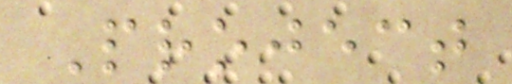Project
